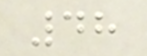48
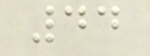44
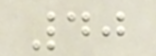40
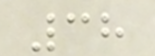38
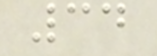34
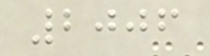2006
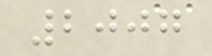2007
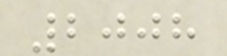2008
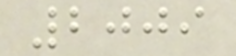2009
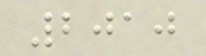2010
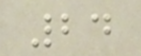24
